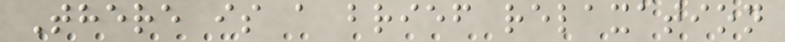There is a brief relaxation
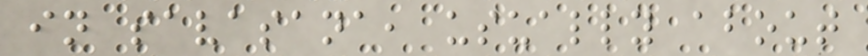in savasana, usually about
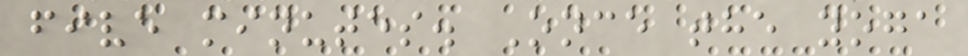five minutes. Once the yoga
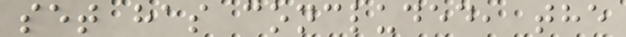set has concluded, the
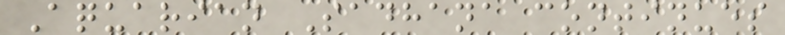Aquarian Sadhana continues
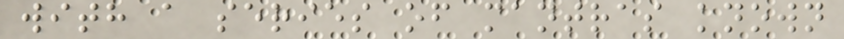with a series of mantras known
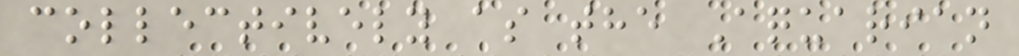collectively as the Aquarian
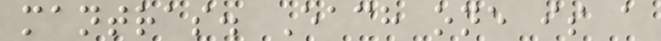mantras. Each one is a
